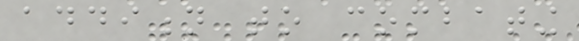addition to combating
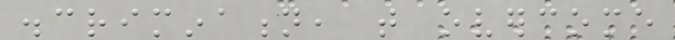discrimination, that overcome
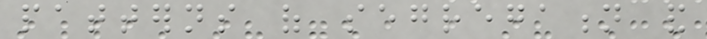patterns of segregation and
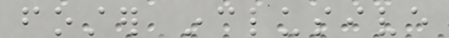foster inclusive
